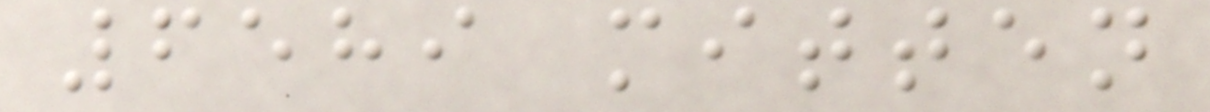6589 mitten
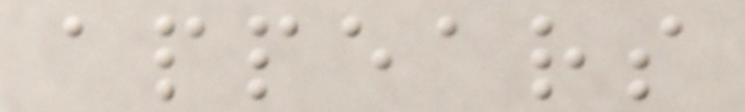appears
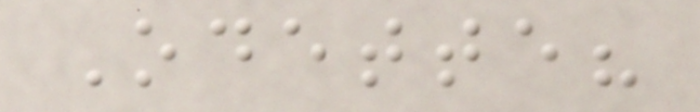Odette?
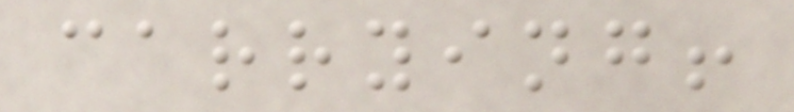carrying!
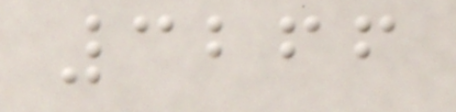3266
